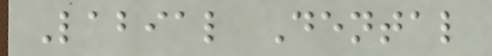Labial Dental
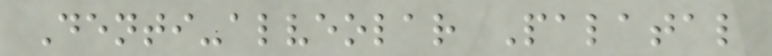Denti-alveolar Palatal
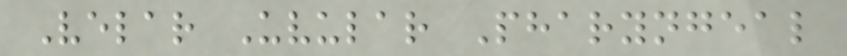Velar Uvular Pharyngeal
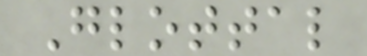Glottal
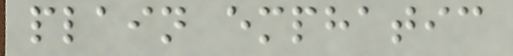plain emphatic
